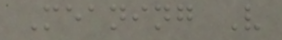Meaning V
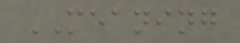MEANING
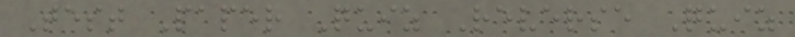Test Paper Quiz Reverse Quiz
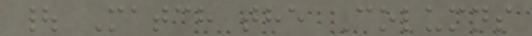| Match the Columns
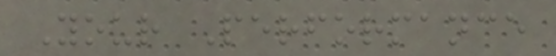Your Performance
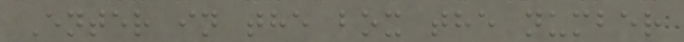Enter in the box the number
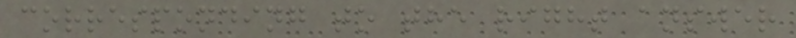corresponding to the right answer
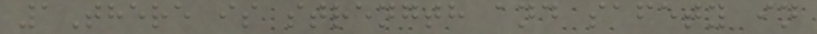1There is strength and safety in
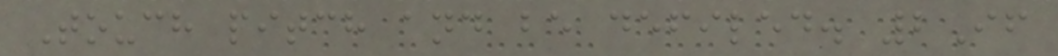Touch pitch and be defiled. 2If
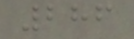286
